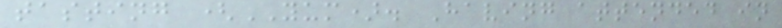tasting (YUM). Having attended in
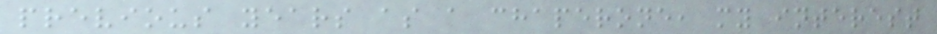previous years as a chaperone, my interest
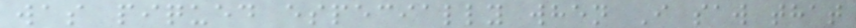was piqued especially when I saw that
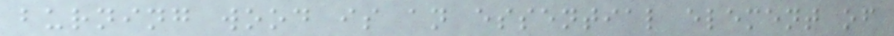burning wood is an essential element of
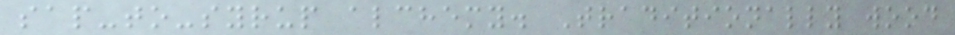sap-to-syrup alchemy. Traditionally wood
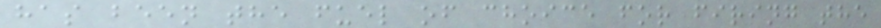has been the fuel of choice for firing the
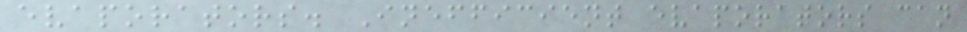evaporators. Inefficient evaporators can
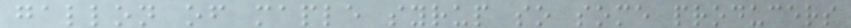gallon of maple syrup so some producers
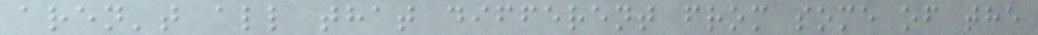aren't all that different from some of the
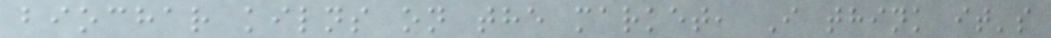biochar kilns on the market, I think it's
